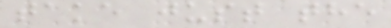take just the
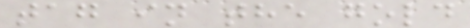tag in the gold
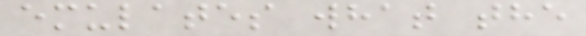emulates what the
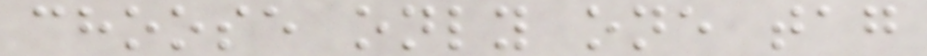choose only one tag
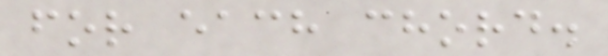for each chord.
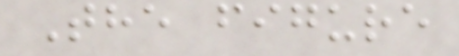The figure
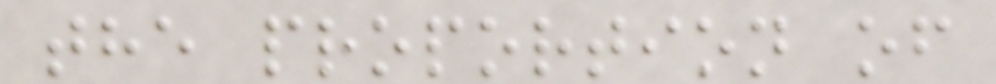the proportion of
